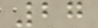27
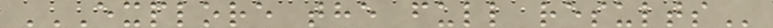EXPLORE THE FULL RESULTS
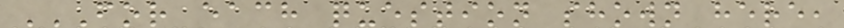FOR EACH QUESTION SHOWN HERE,
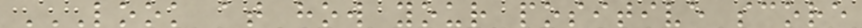LOOK AT HOW YOUR POSITIVE SCORE
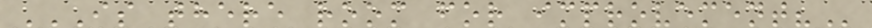IS THERE ROOM FOR IMPROVEMENT?
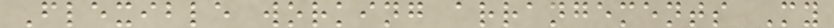Flexible working arrangements My
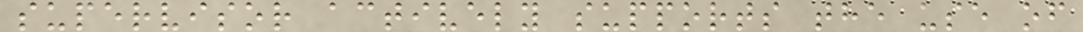supervisor actively supports the use of
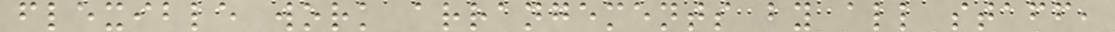flexible work arrangements by all staff,
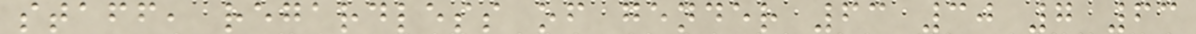staff, regardless of gender 63 30 7 63
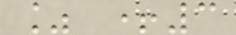% +3
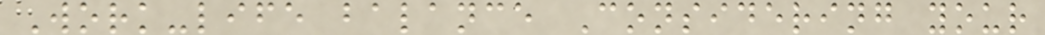Work-life balance Considering your
